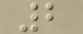2
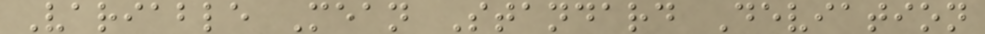Variable Mean Standard Deviation
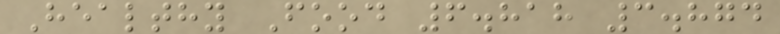Healthy Food 6.818 3.874
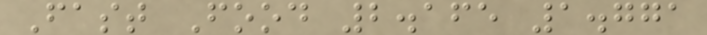Fast Food 2.165 1.771
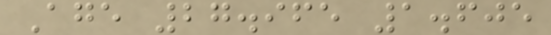Age 27.965 1.605
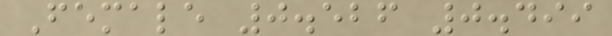Female 0.526 0.499
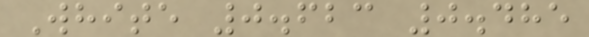White 0.623 0.485
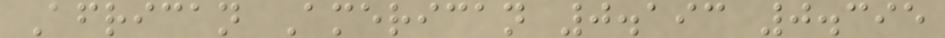African American 0.193 0.395
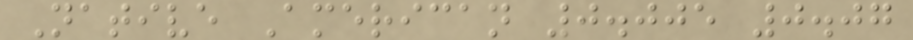Native American 0.005 0.07
